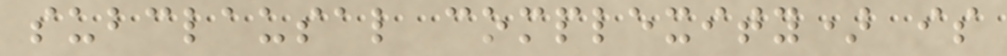subclausal complexity) is
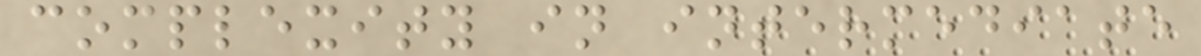complexity in intermediate
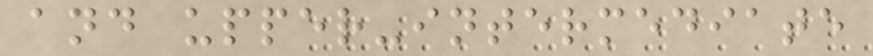and upper-intermediate
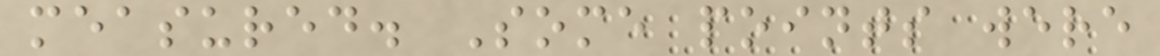measured. Some points were
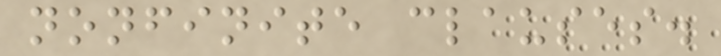nonfinite clauses.
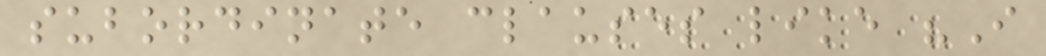subordinate clauses like "I
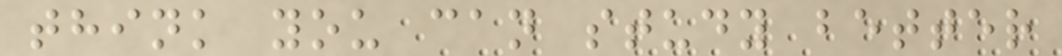think you can study better
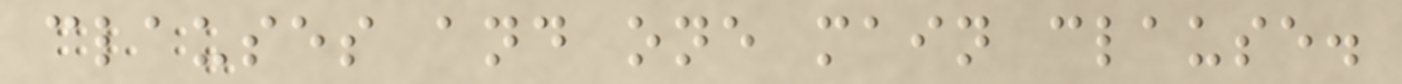clauses and one main clause.
